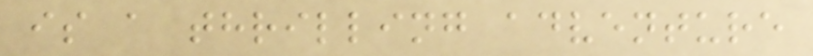is a thrilling adventure
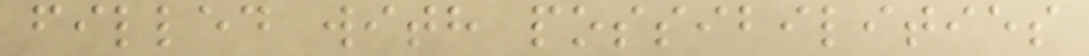filled with possibilities
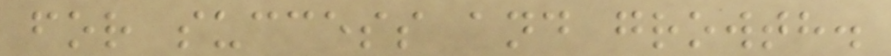for success and growth.
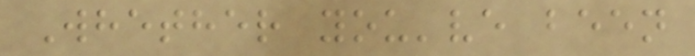Whether you've been
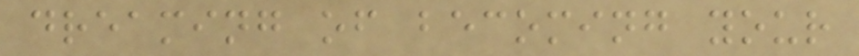dreaming of becoming your
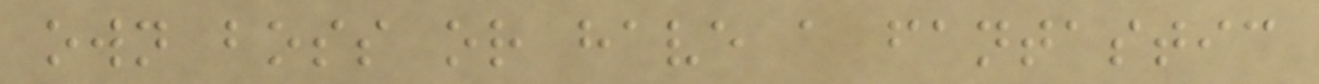own boss or have a fantastic
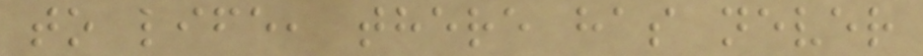to life, there has never
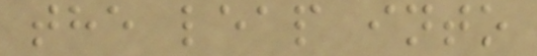the leap into
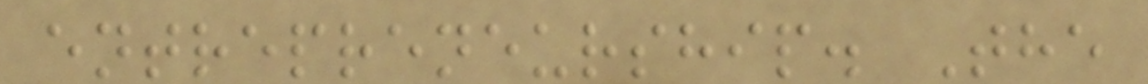entrepreneurship. The
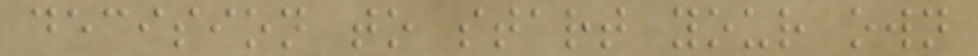decision to start your own
